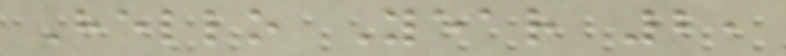Hello Year 2,
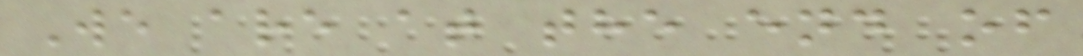We are at the end of
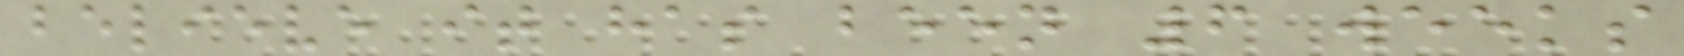believe it has been 6 weeks
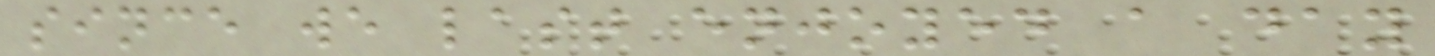since we last enjoyed a day
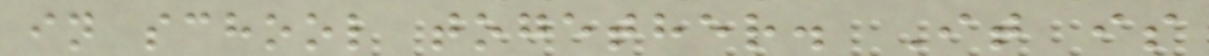in school together. It is
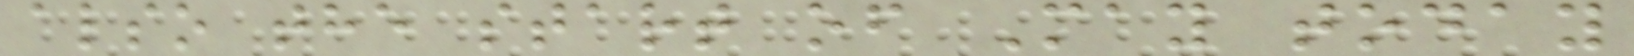also the start of May today
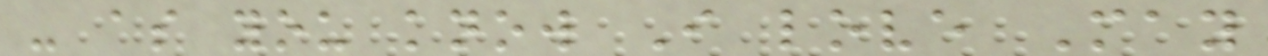- as you know I love May
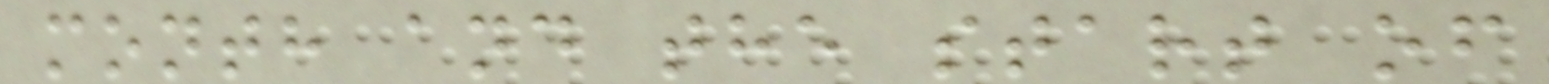month and the start of
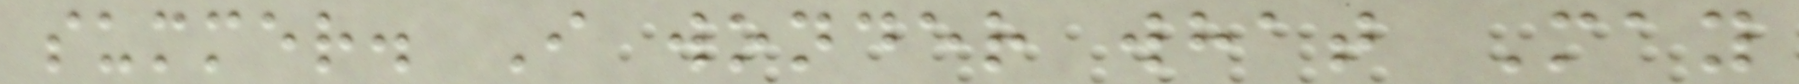summer. I wonder what May
